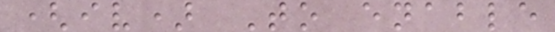(iv) To enable
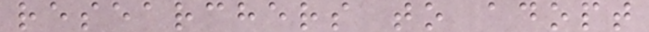researchers to adopt
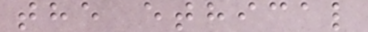the ethical
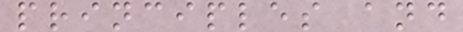principles and
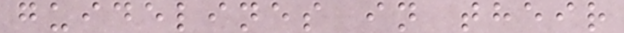guidelines in their
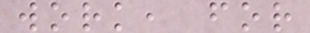work, for
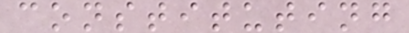constituting
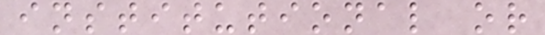institutional or
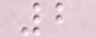2
